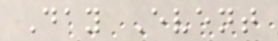Day Event
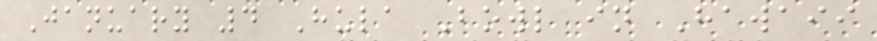January 4 Hula Bowl in Hawaii
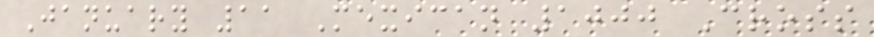January 11 Mexican 1000 Cross
